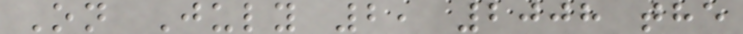On July 2, 2008 the
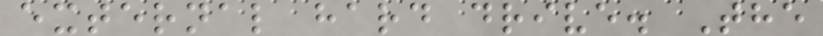external hard drive. The
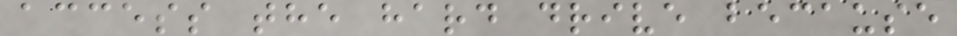access the hard drive because
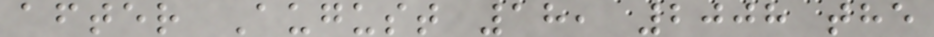after August 18, 2008 the
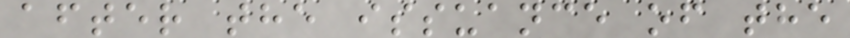after the issuance of the
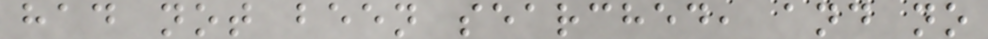had not been searched, and no
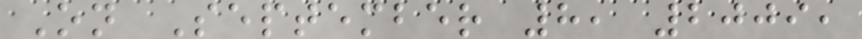On September 8, 2009,
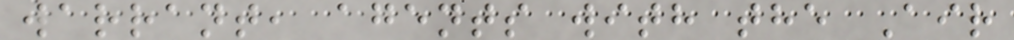warrant, agents with the Air
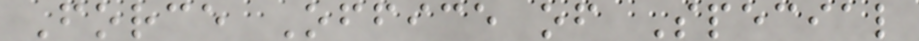Force Office of Special
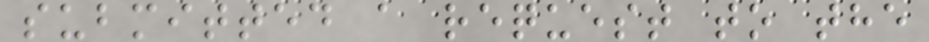submitted a request to the
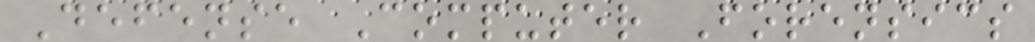Defense Computer Forensics
